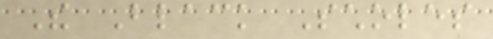The Black Scholes
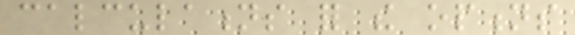calculations for the options
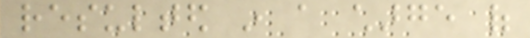resulted in a charge of
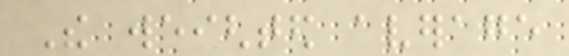The weighted average
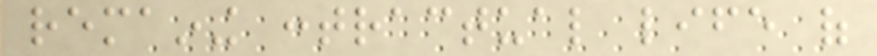remaining contractual life of
